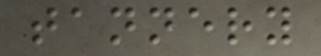tannery
